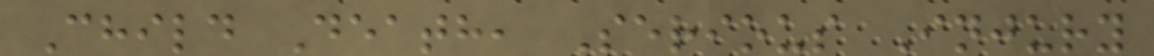Child Death, Serious Injury
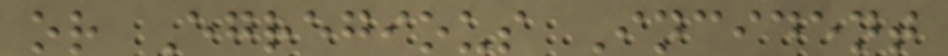or Egregious Incident
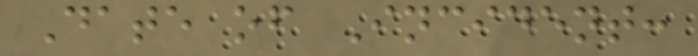Date of Incident:
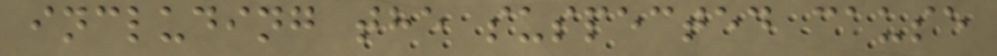including the suspected cause
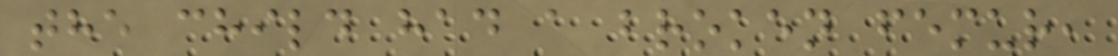the child had a broken femur,
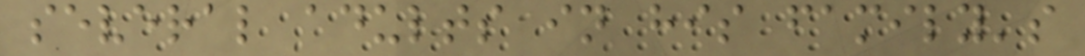several adults in his family's
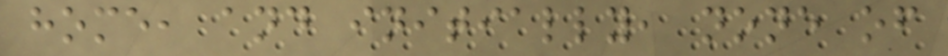home, and initially, none of
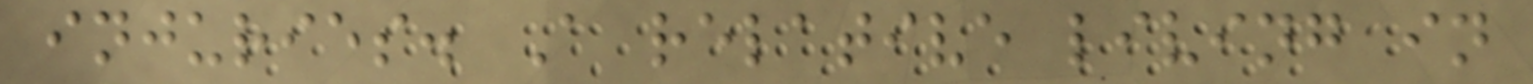injuries. A relative living in
